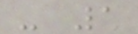- 1
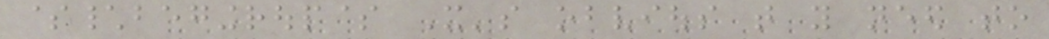$\begingroup$ It's obvious that you need to
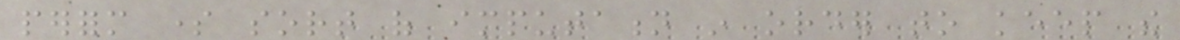perform some sort of imputation in order to keep the
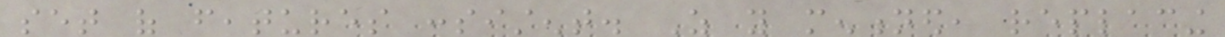set of features consistent. As you mentioned, replacing
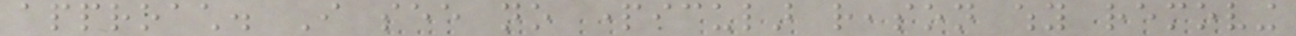approach. I see no particular reason why removing
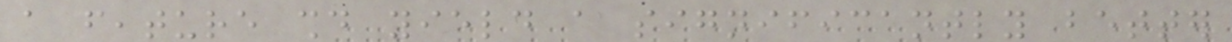a feature should yield a significantly better
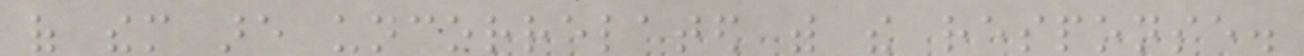of them are uncorrelated with the response.
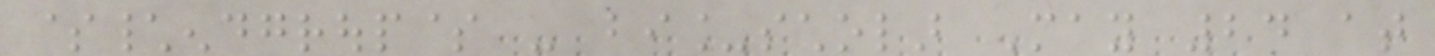$\endgroup$ - bi_scholar May 24 at
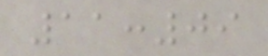11:09
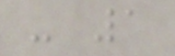- 1
